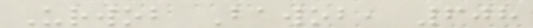Urwob Bawob, 608
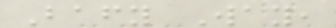Bafy Way,
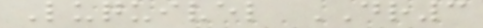Luquivel DR3
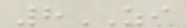8ZI
